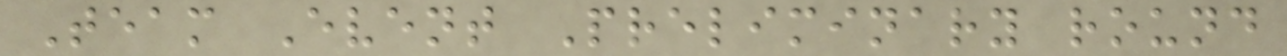Team Event Preliminary round
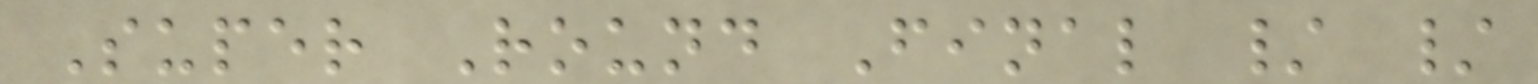Super Round Final / /
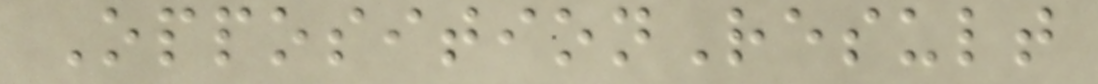OppositionResult
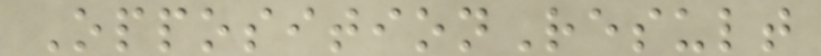OppositionResult
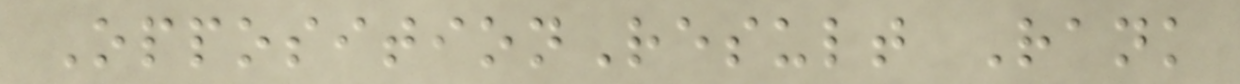OppositionResult Rank
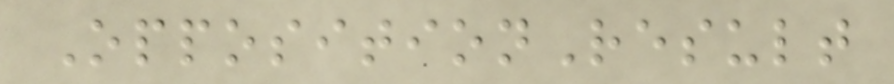OppositionResult
